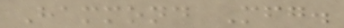Hammond Mfg.
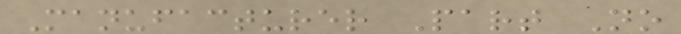Manufacturer Part No
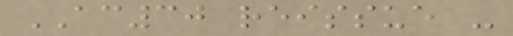AC30 reissue -
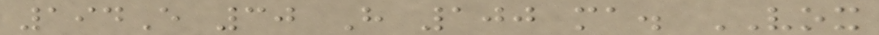194E 30 H 100 ma. VOX
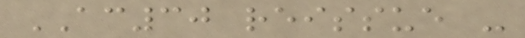AC30 reissue -
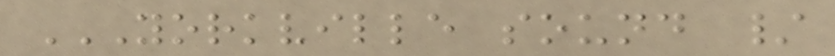YORKVILLE SOUND /
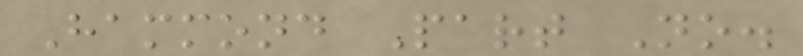Hammond Part No.
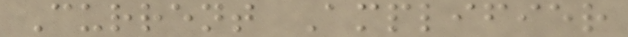Current Amplifier
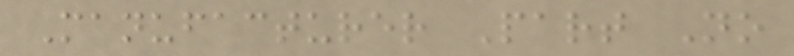Manufacturer Part No
